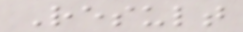Result
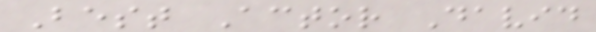Best Actor David
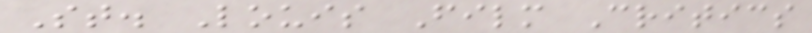St. Louis Film Critics
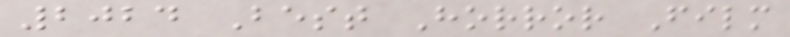2024 Best Horror Film
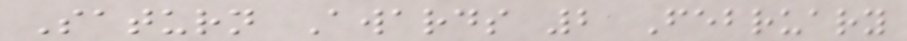Saturn Awards 2 February
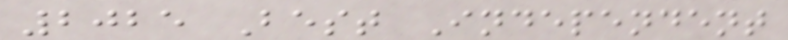2025 Best Independent
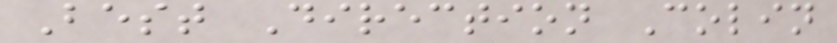Best Direction Colin
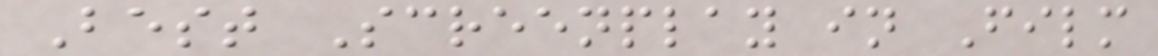Best Screenplay in Film
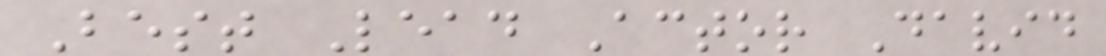Best Lead Actor David
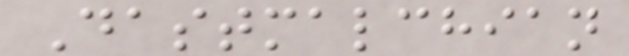Dastmalchian
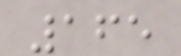165
